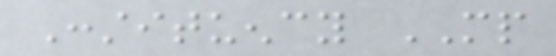Constituency MP
